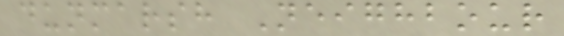dunmarsh Neighbour
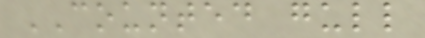COUNTED gull
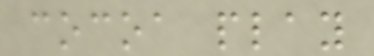cocoa play
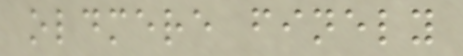oldmere finely
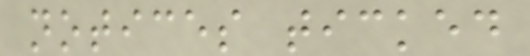notices ticked
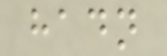hadn
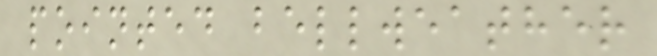pointed bellweather
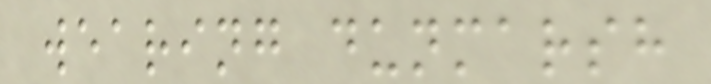wearing dunmarsh
